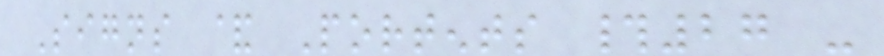Signs & Portents #27 -
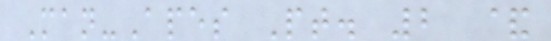Man-Apes Pt. 2 &
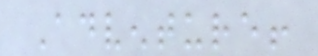Adventure!
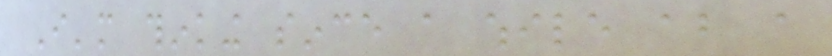I'm thinking since a while about a
